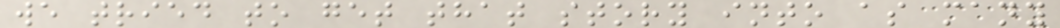we tried to get that story into as many
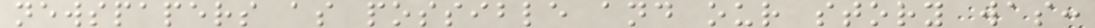newspapers as possible and our story was:
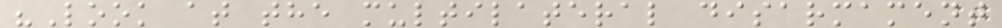"Look at the multilateral disarmament
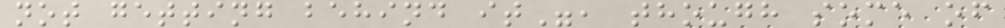not getting behind it", though some of
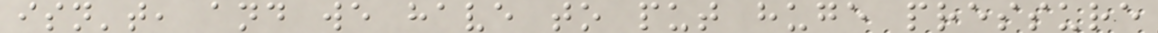isn't, and we have to put huge pressure
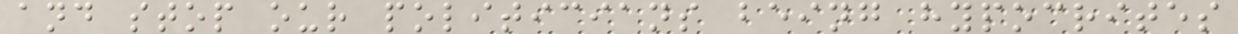and stop our politicians being hypocrites
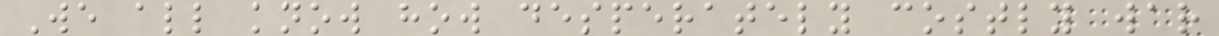We all know how desperately costly war
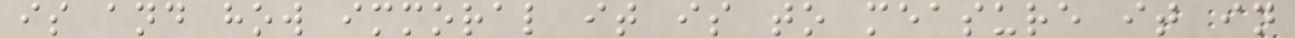is and how immoral it is to measure it in
